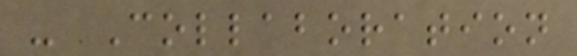- Collaboration
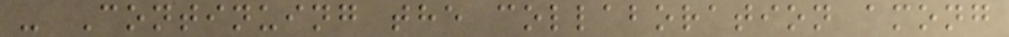- Continuing the collaboration among
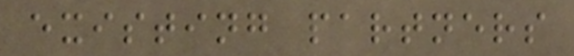existing partners
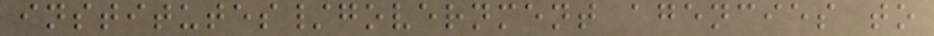institutes/government agencies to
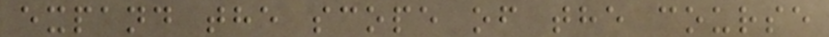expand the scope of the course
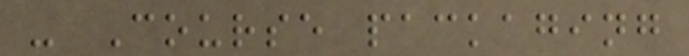- Course packaging
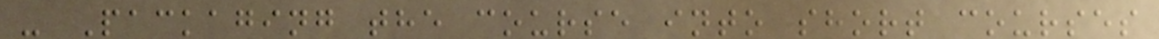- Packaging the course into short courses
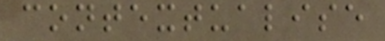contextualise
